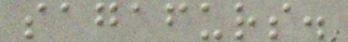sagafurs.
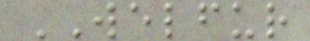WELFUR
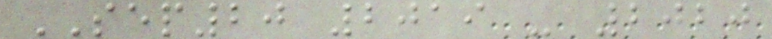SEP20 2019 - 2020
